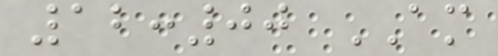12:00 AM
